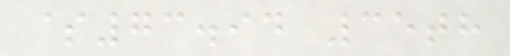$73.94 35th
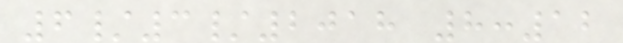6/3/2018 8:12
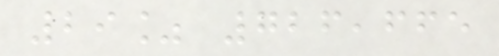29% 726,665
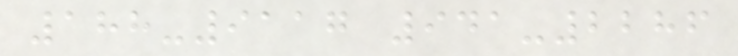188-9117 941-2286
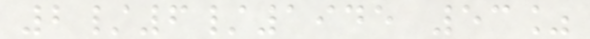2/6/1945 53%
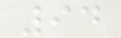94
